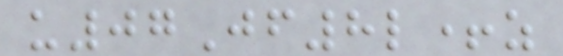u07Jf8l+z
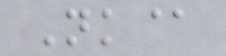Nk@
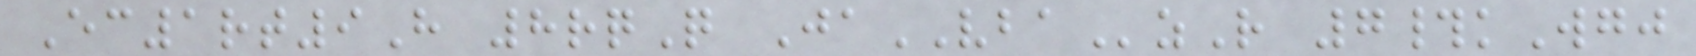Ec1rt9H 8rqQ JaVBAzR 7#kWgj
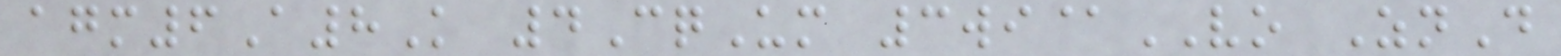agm6A8K 4CqUm 3wi@VO ZnD
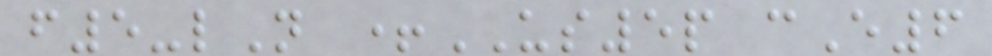f5-lN +US5p cE6
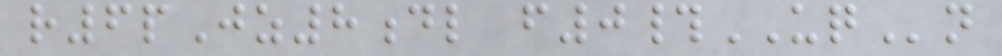r6pJz8dl f0#UQn
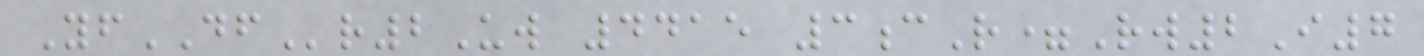YfDFr2Uw 4415 3cR=Rw2I7
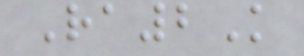Ra2K
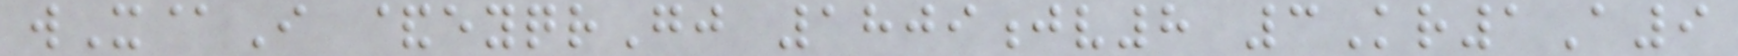wX@I &eyqrGj 1809jv8 3Kr1A9
